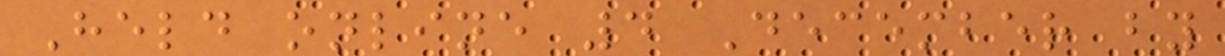Held online 4 December by
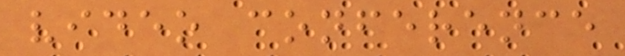video conference
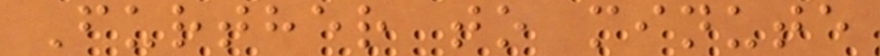Further to minute
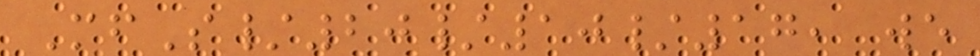MfS/20/10/17, we
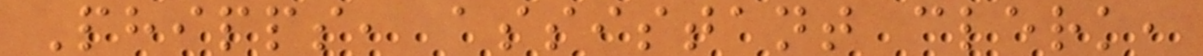Phipps, assistant clerk,
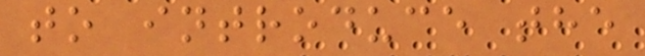to introduce the
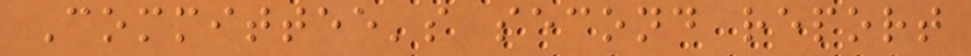Committee's second report
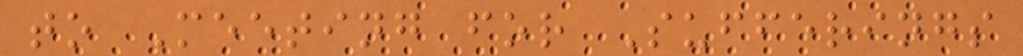to Meeting for Sufferings
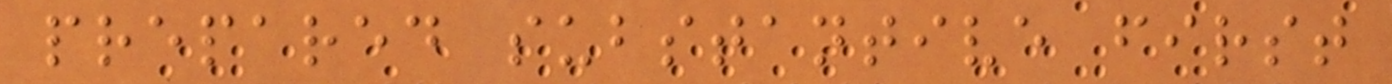prepared substantive first
